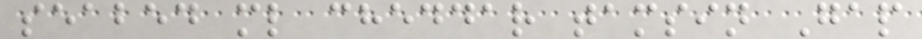seabed ml cheddar tamsin Gap
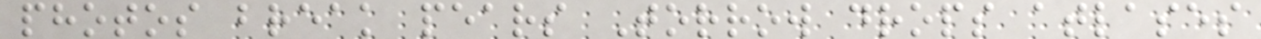photos break pears Torrow drops atlases
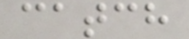catch
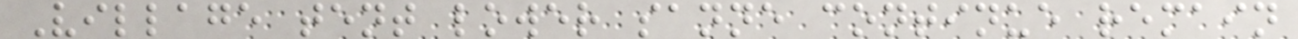Village tent lower sanne continue remain
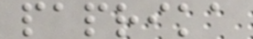paprika
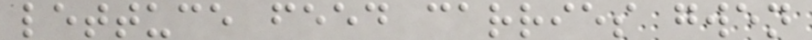lettuce feed carries gwen
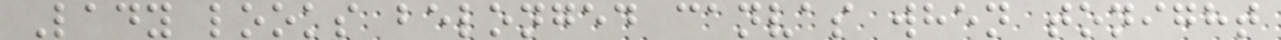Lady looks belonged canvas when tonight
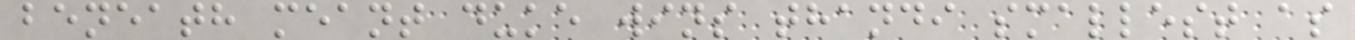beneath meant duke wins thandi smallest as
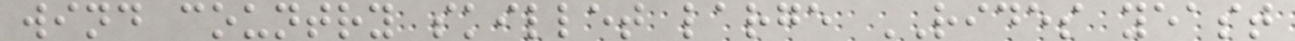wind country skillet large RIDES yeast
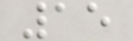15
